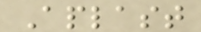Aplast
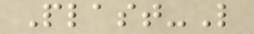Plast-L
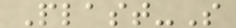Plast-S
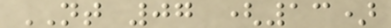NT 07 (13)
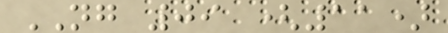NG 09 (11)
